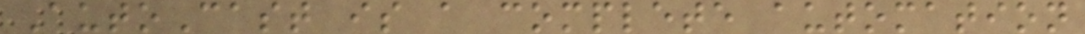AutoCast is a complete automation
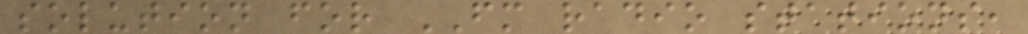solution for FM radio stations,
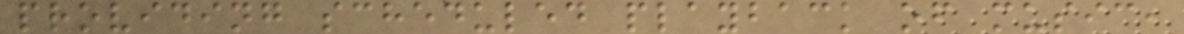providing scheduled playback of music,
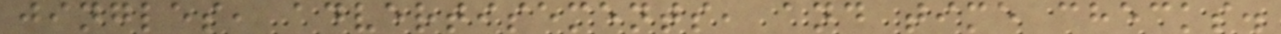jingles, advertisements, and time checks.
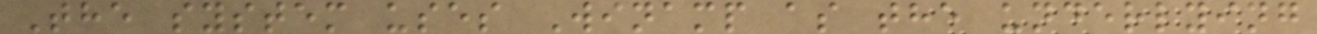The system uses Winamp as the underlying
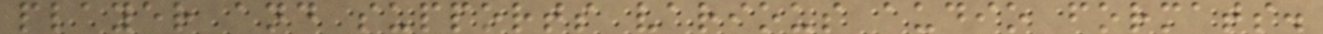player and supports various audio formats.
